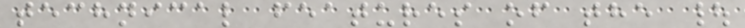technical features of the |
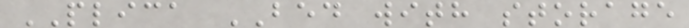PLICA BED with storage
